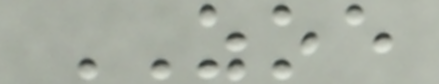ZOE
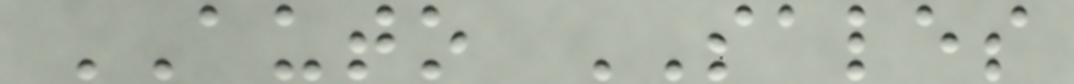AUTO SALES
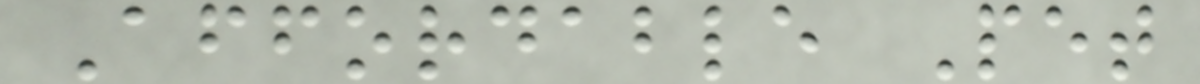Affordable Pet
